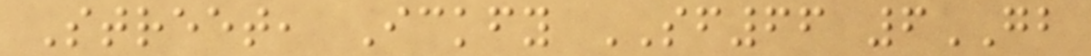Street, Ickfy SF66 6GB
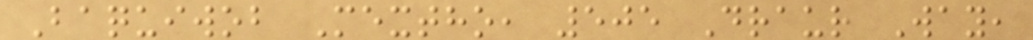Baquiwob Mextho, 505 Draur Way,
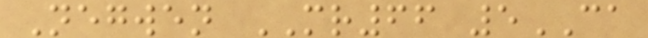Negwen MR66 5CA
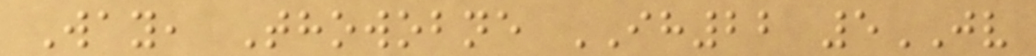Way, Thowobne IH22 5JV
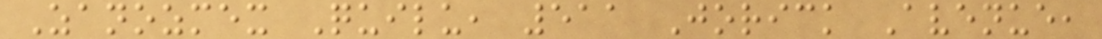Zanozmex Quilu, 511 Jorick Avenue,
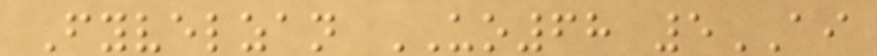Fyvelzan UO68 5AI
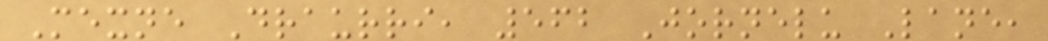Mexne Draurri, 562 Jornelu Lane,
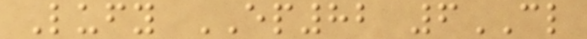Lufy EP82 6CL
